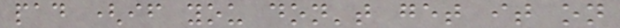pad (if you don't get it on
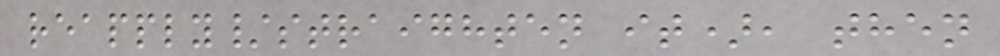reapply/straighten it), then
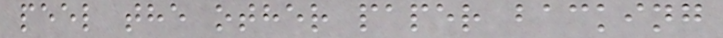peel the other paper backing
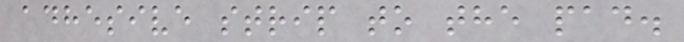adhesive strip to the pad.
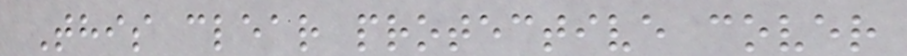This clear protective cover
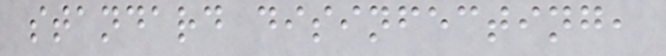standard disinfecting,
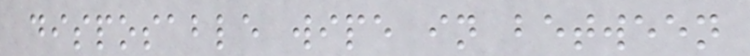disposable wipe in between
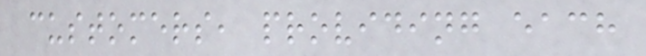customers, providing each
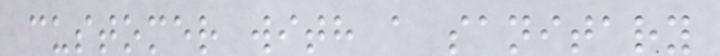customer with a sanitary
